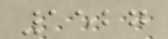1527
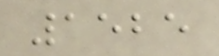1525
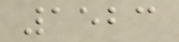1523
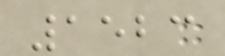1523
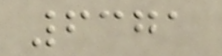6371
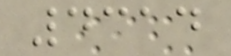4314
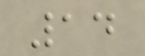14
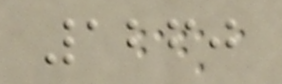1260
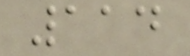114
